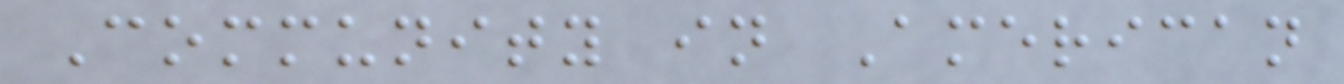Community in American
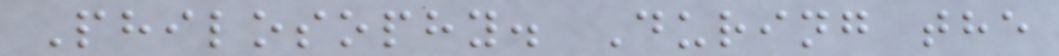Philosophy. During the
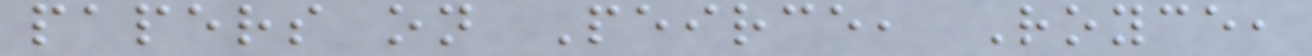papers on Peirce, Royce,
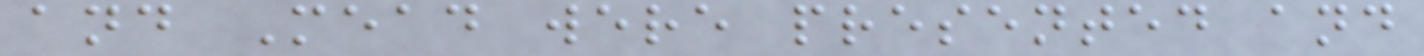and Mead were presented and
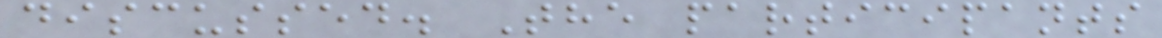discussed. The participants
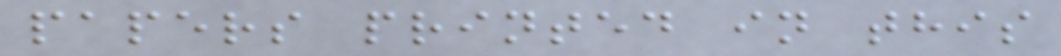papers printed in this
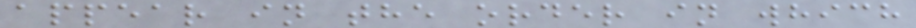appear in the order in which
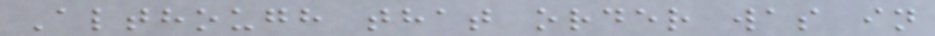Although that order was in
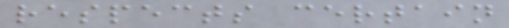respects certain
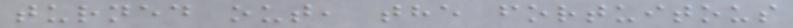turned out, the fortuitous
